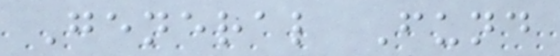General Fund
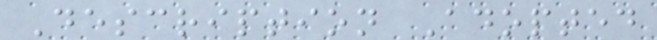Description Adopted
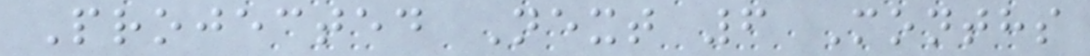Projected Next 6 Months
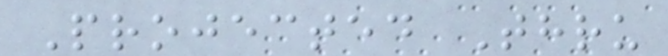Projected Thru
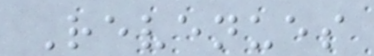Revenues
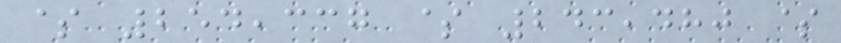$ 254,337 $ 243,480 $
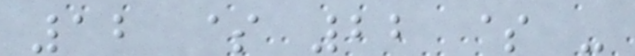12 $ 22 $ -
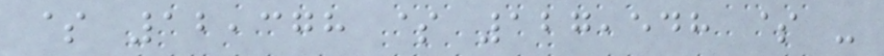$ 12,378 $ 127,548 $ -
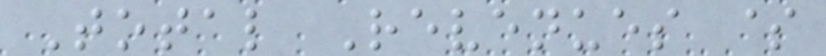Total Revenues $
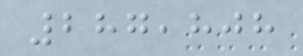287,808
